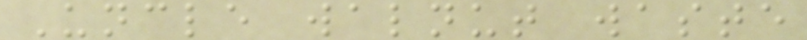Uncle walnut waste
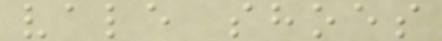vale shoes
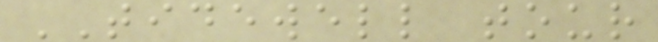TIDEWELL tour
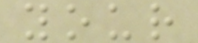your
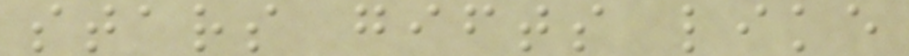stars gifts like
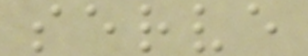serve
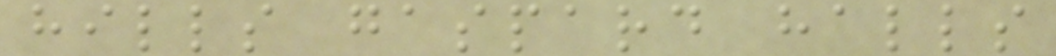hills gaspard halls
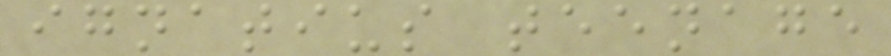ignatius teenage
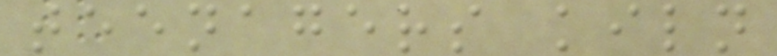teenagers kiln
